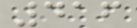416
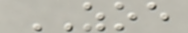ZOE
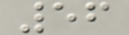56
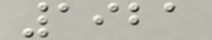1921
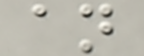an
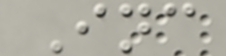Inc
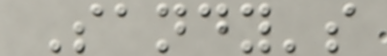Sandy's
